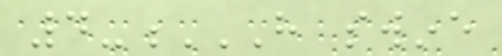4-H SWINE
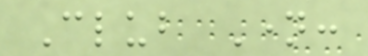Club Name:
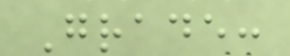Grade:
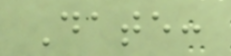Date:
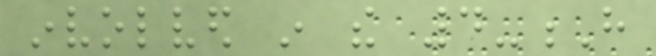involved in the 4-H
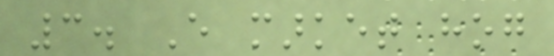3. Every market hog
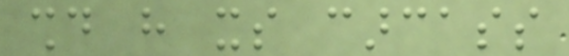should have its carcass
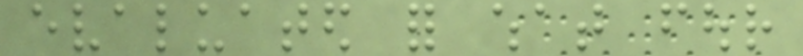evaluated for what four
